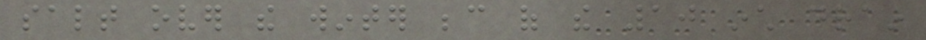salt over the winter because of the 10 inch drain
